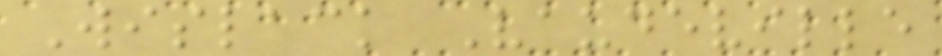Wislack Vaudeville
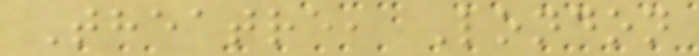Theatre, London
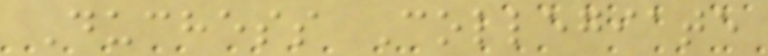Duchess Collegiate
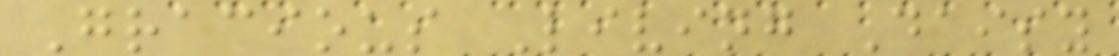Gracious Living Daisy
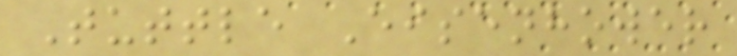Tuttle Eisenhower
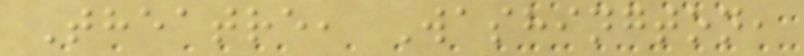Theatre, Washington,
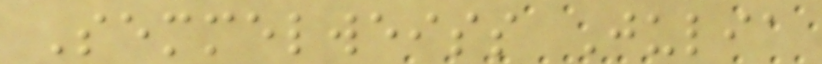Semmelweiss Julia
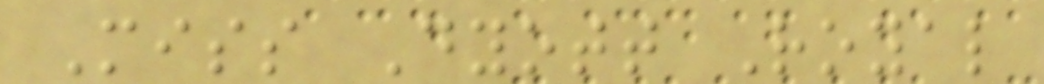Miss Dyott Royal
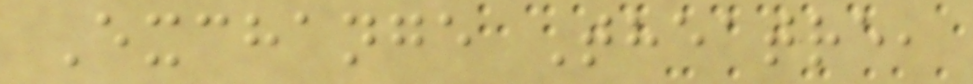Exchange Theatre,
